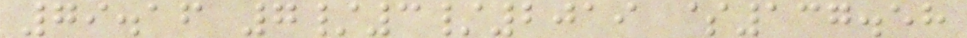79.16 7/3/2019 $137.58
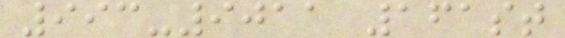993-9011 161st
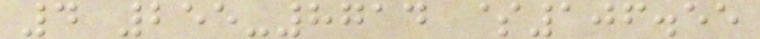4 255-8714 $106.55
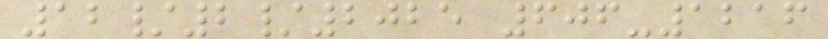12/2/2025 606-1216
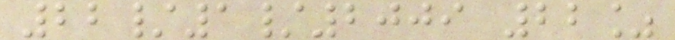22/1/2009 22%
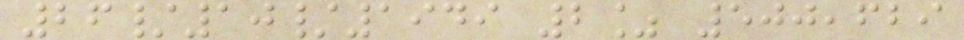26/10/1949 2% 500,629
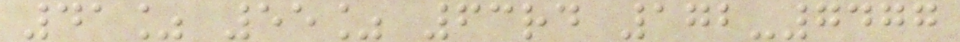41% 55% 63rd 172-7477
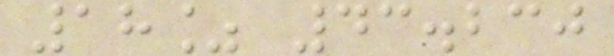18% 43.230
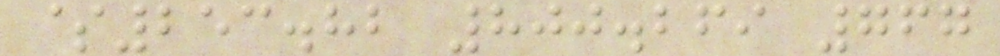$253.82 800.269 767
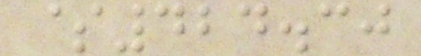$424.30
